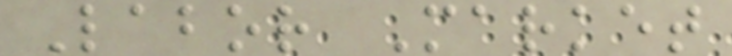Labor Market
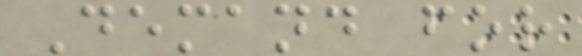Demand for
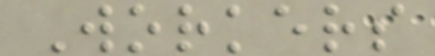Workers
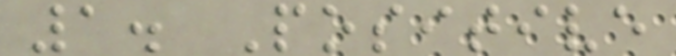1. Positive
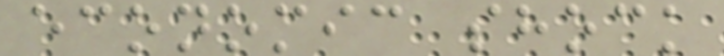economic shock
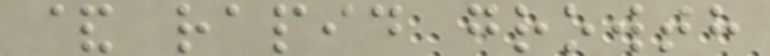& rapid growth
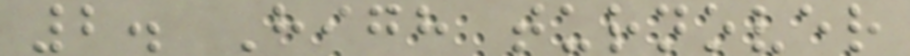2. High turnover
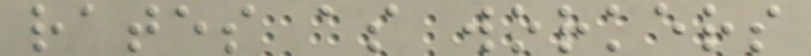rates as workers
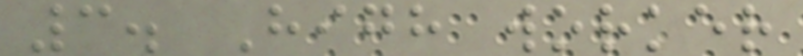3. High worker
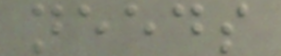needs
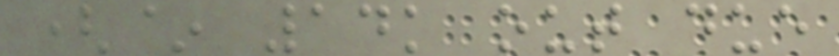(~ 14k out due
